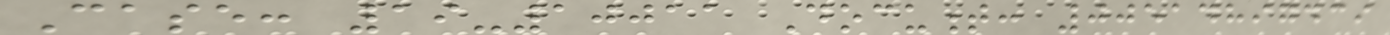Case: 19-10011 Document: 00514897439
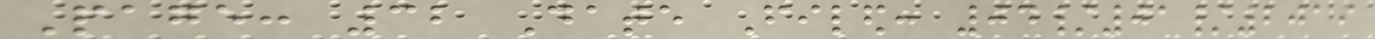Page: 32 Date Filed: 04/01/2019
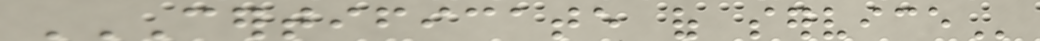CERTIFICATE OF SERVICE
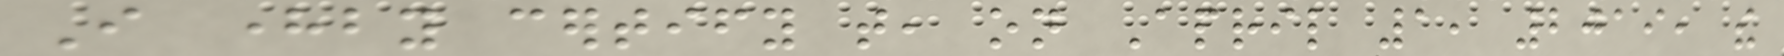I hereby certify that, on April 1, 2019, the
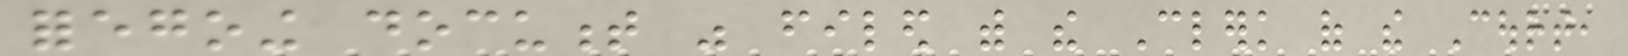foregoing document was filed with the Clerk of the Court,
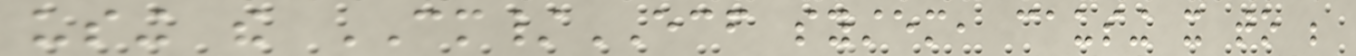using the CM/ECF system, causing it to be
